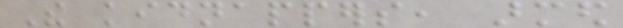The kidnappers, armed
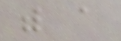with a
